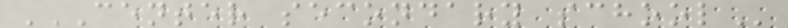CENTER SECONDARY SCHOOL
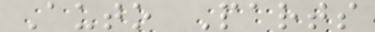Auto Parts
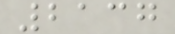2137
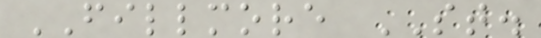FILLMORE ST.
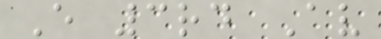E 3rd Av
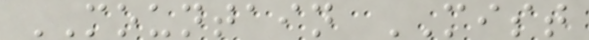MOUNTAIN MIST
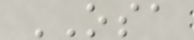OSA
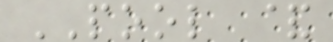POOL &
